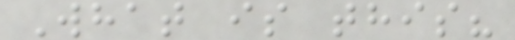What is this?
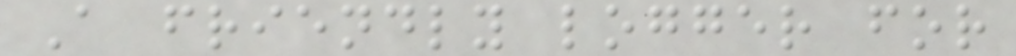A friendly logger for
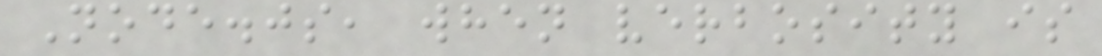Node.js, when verbosity is
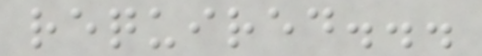required...
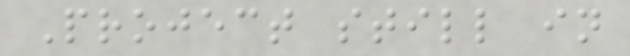Project still in
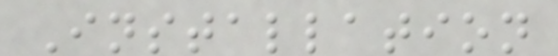Installation
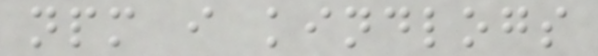npm i kindlogs
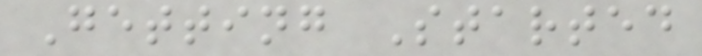Getting Started
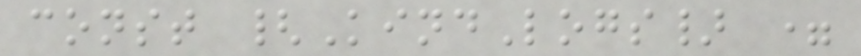const {KindLogs} =
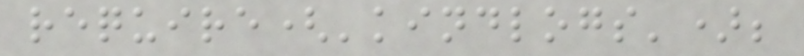require('kindlogs');
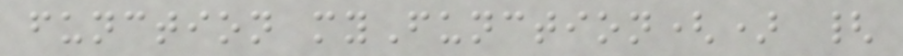function myFunction() {
